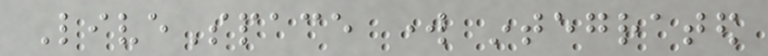LiveSpace work integrated
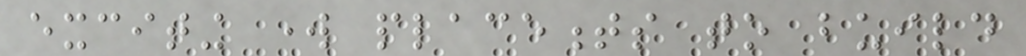exciting work placements to build
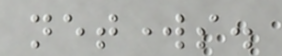networks.
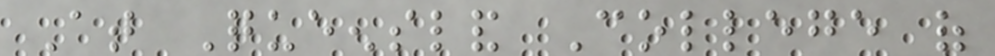At Queensland College of
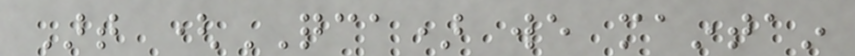Art (QCA) we maintain
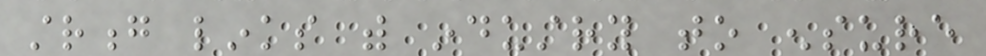strong links with industry to ensure
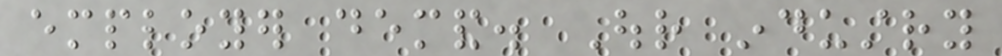employer demand. Our industry
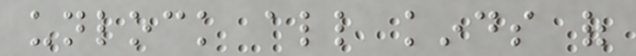unlock all kinds of
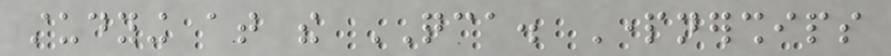studying at the QCA. Partnerships
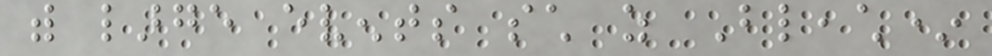with large events such as Bleach*
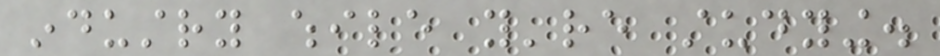industry while you're studying.
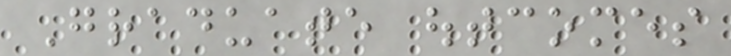Graduate outcomes
